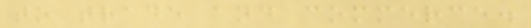to trade and commerce.
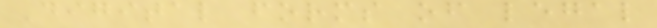Digital forms of legal
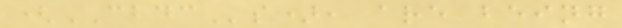(CBDCs), are being
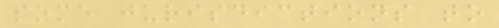some jurisdictions to
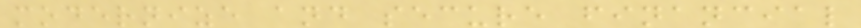modernize and secure financial
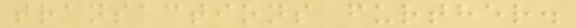transactions further.
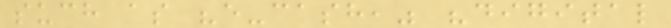such as "e-cash," "digital
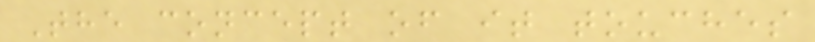The concept of it touches
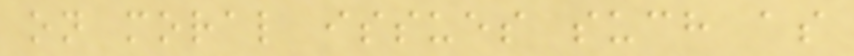on moral issues such as
